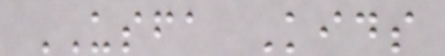USFA Kids
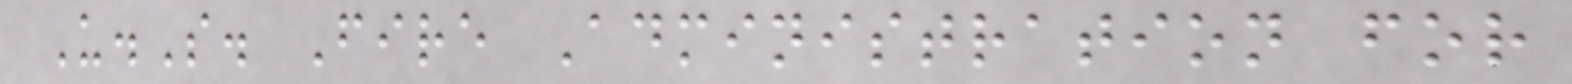U.S. Fire Administration for
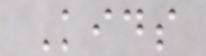Kids
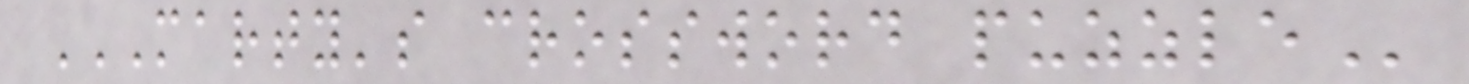MARTY'S CROSSWORD PUZZLE
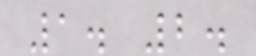1. 2.
